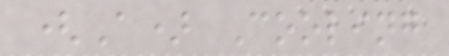(A) Cooling
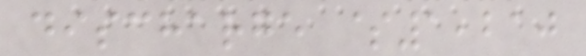discharge $1,210
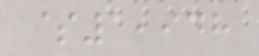$1,948
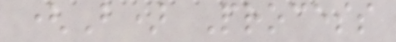(B) Process
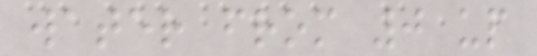water from 0 up
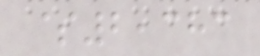$2,383
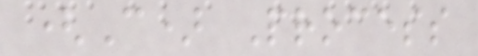(C) Process
